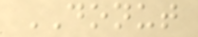DONUT
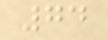74
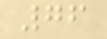76
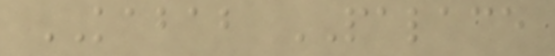KABAB PALACE
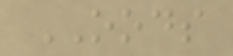OODS
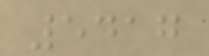5417
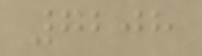7208
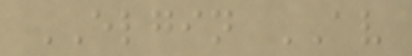ELGIN AV
